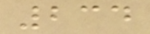234
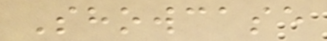Showcase
